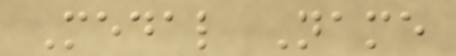Medal Name
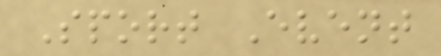Sport Event
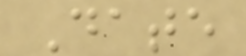Date
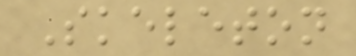Skeleton
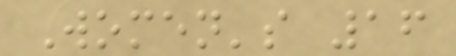Women's 16
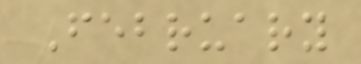February
